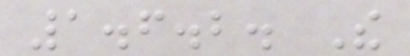1.6.2. The
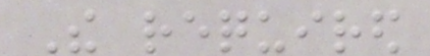The required
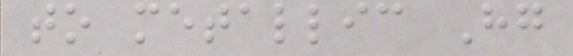to metallic Hg
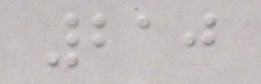210
